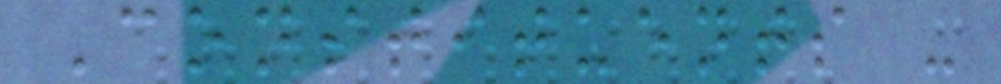Constituents -
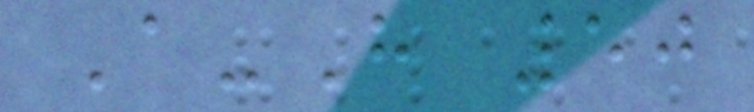A-H 50
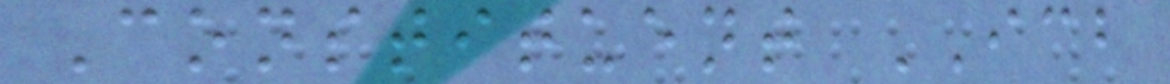Constituent ICB
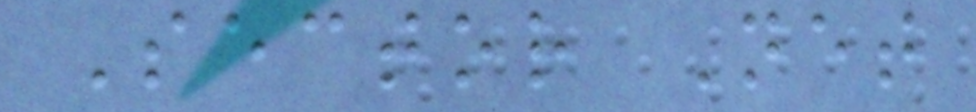Sector Net
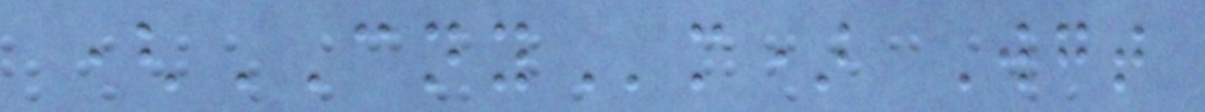(CNYm) Wgt
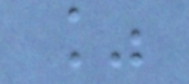%
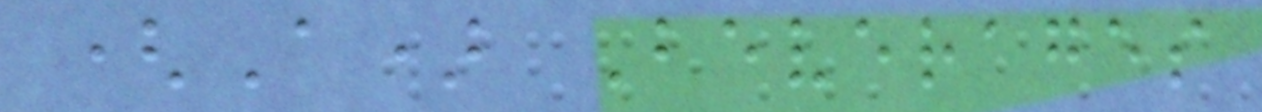(A) Beverages
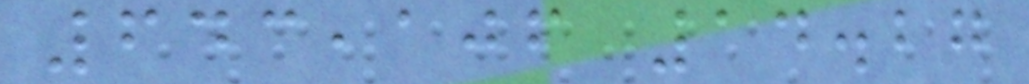643,106 14.27
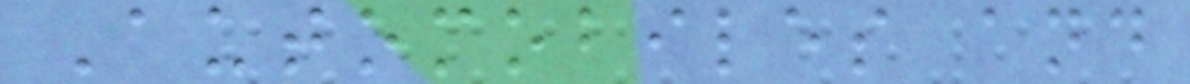Automobiles and
